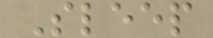Sleep
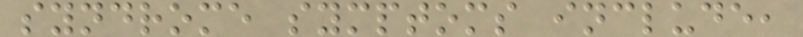syndrome symptoms include,
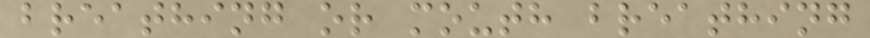breathing or mouth breathing
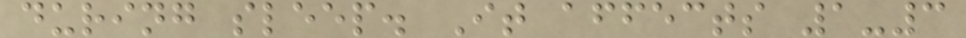during sleep. It affects 1-3
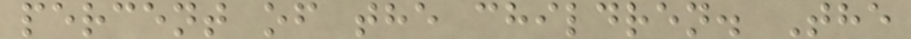percent of the children. The
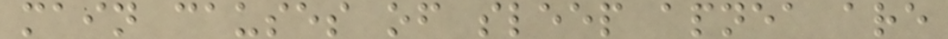main causes of sleep apnea are
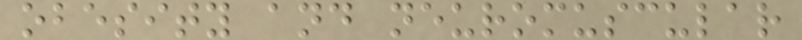obesity and neuromuscular
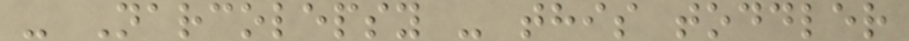- Narcolepsy - this toddler
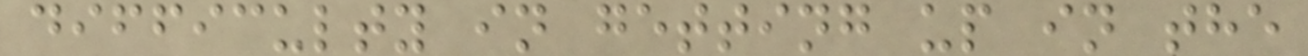difficulty in getting up in the
